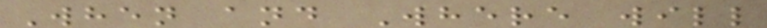When and Where will
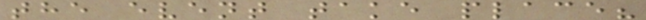the event take place?
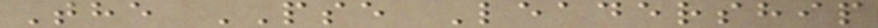The PSE Leadership
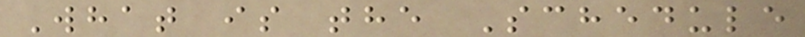What is the Schedule
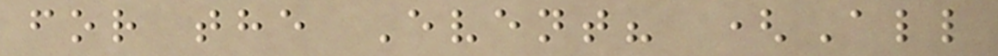for the Event? (All
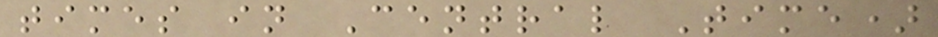times in Central Time)
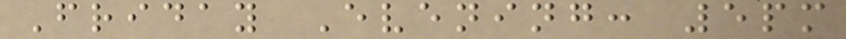Friday Evening: 5pm
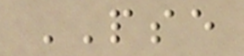PSE
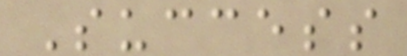Success
